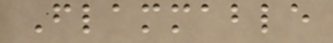Flammable
